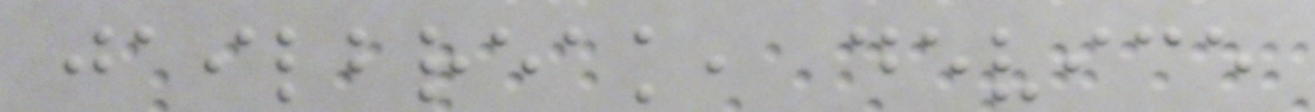jailbreak, device
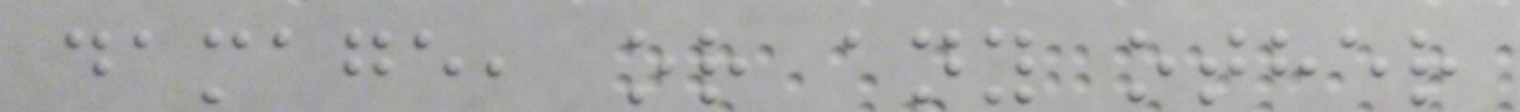damage, or any other
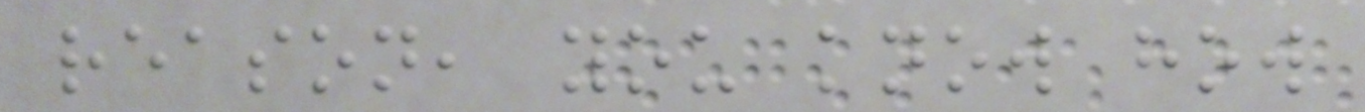reason, you know how
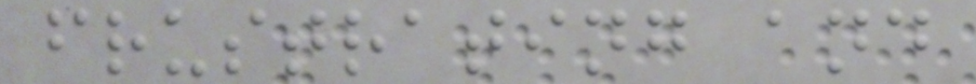frustrating and
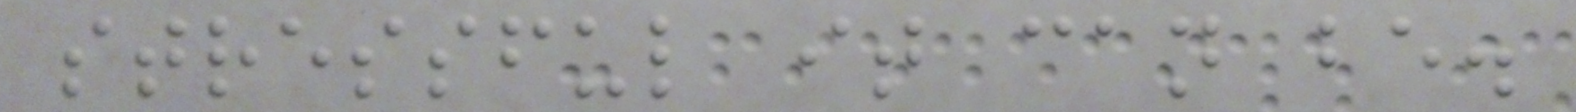stressful it can be.
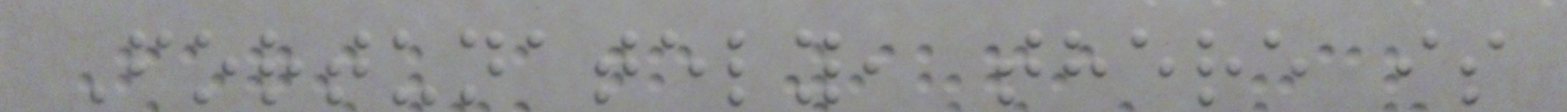Fortunately, there is
